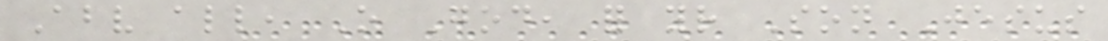Above all, O God, for your Son Jesus
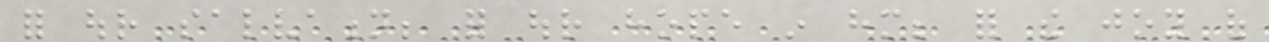for our salvation; for our hope in him; for the joy of
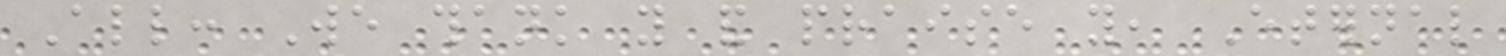All: We thank you and praise you, Eternal
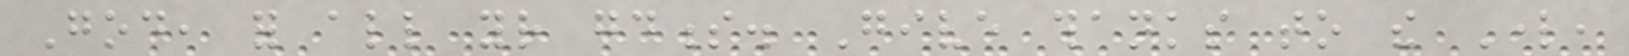God, for all your goodness. Give thanks to the Lord,
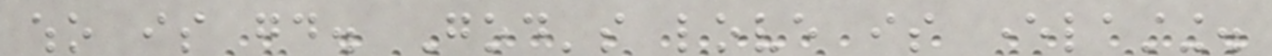who is good. God's love is everlasting.
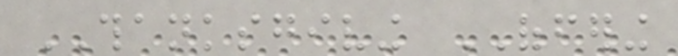THANKSGIVING OFFERING
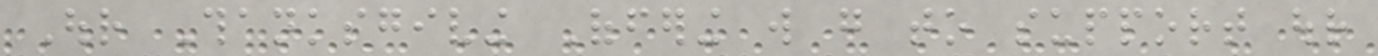Our Thanksgiving Offering will go to support our
